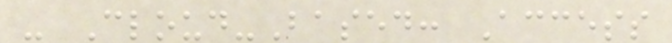- Cloud-Based: Access
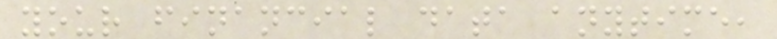your financial data anytime,
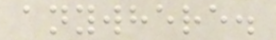anywhere.
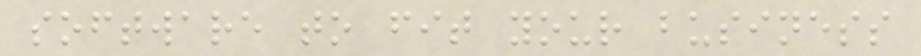software to fit your business
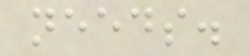needs.
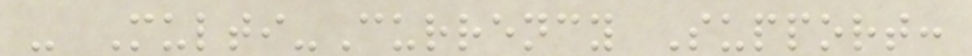- Multi-Currency Support:
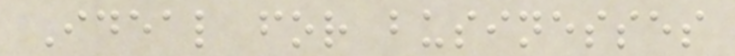Ideal for businesses
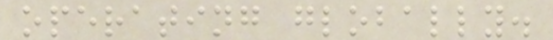operating globally.
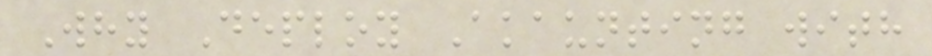Why Deploy Akaunting with
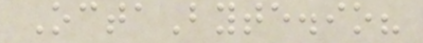OctaByte.io?
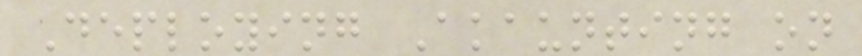Deploying Akaunting on
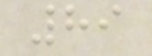89
